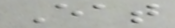Eat
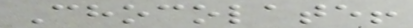Chocolate!
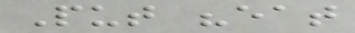Put "eat
